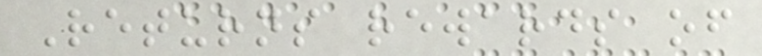Returns rewards of
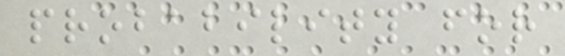probability for
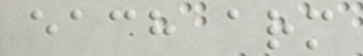each arm
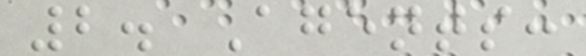2. Agents:
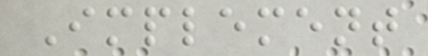Implement
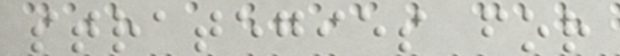strategies for
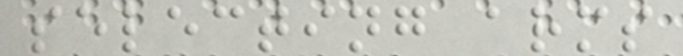selecting arms
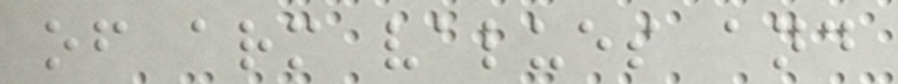of arm values and
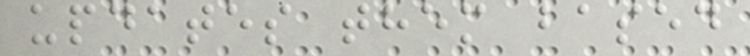updates them based
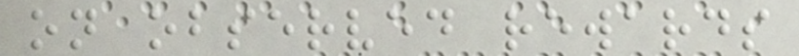on observed rewards
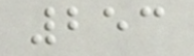253
